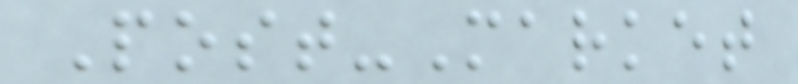Post-Market
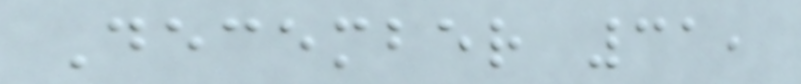December 31,
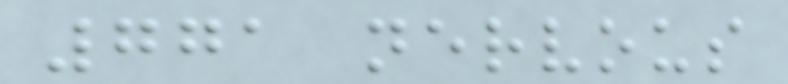771 nervous
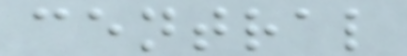central
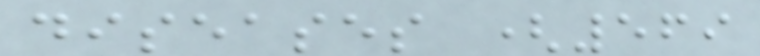diseases (569
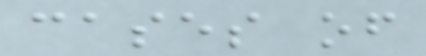cases of
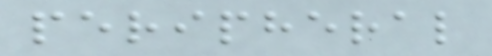peripheral
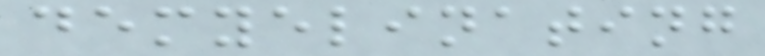demyelinating
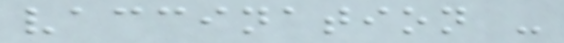vaccination -
